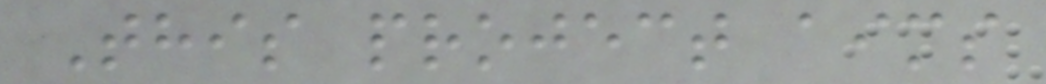This project aims
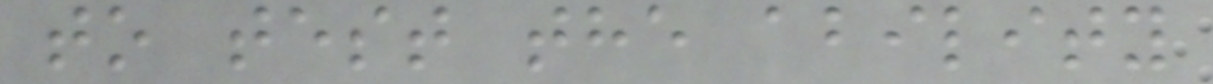to test the ability
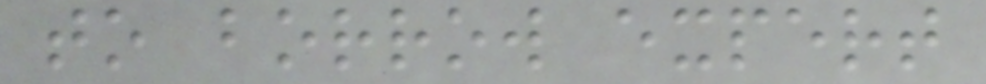to borrow expert
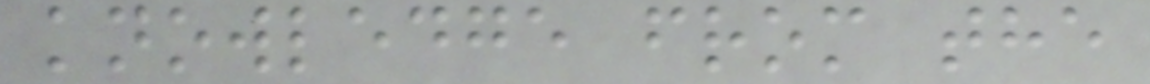knowledge from the
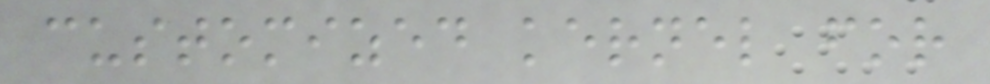customized kernel for
